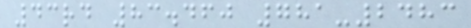43rd 83.460 781-2483
